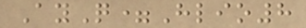AyQ=Hlio8
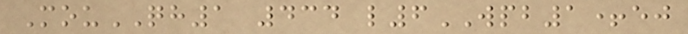MouQH1 434 l6WPB1+ej
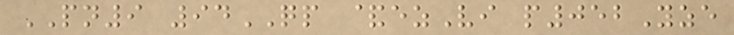PN9 94QP &ezVi p052Yze
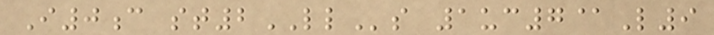I0c st2LLs 1uc7@L9
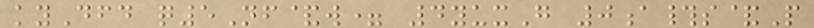kyDfd q5Nf&w= 4yuxG 0a#s&P
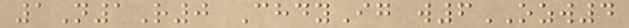1N1R0 ChdyIg w6OZW4
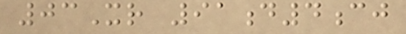03Xr 91d4cj
